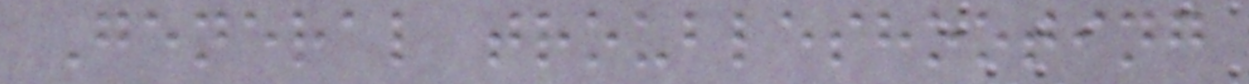General troubleshooting
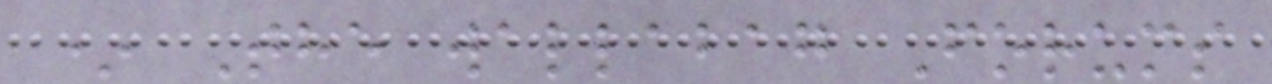* The wallabag Forums
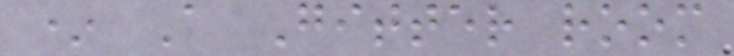* A Gitter room
